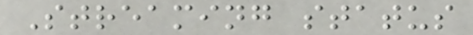Streaming status
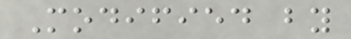Modified by
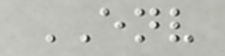ENV
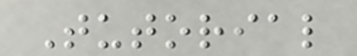Tutorial
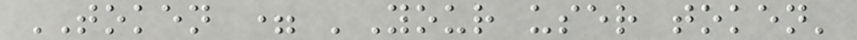TOKEN = 'Your user token'
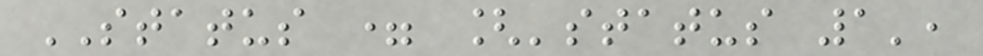STATUS = ['status 1',
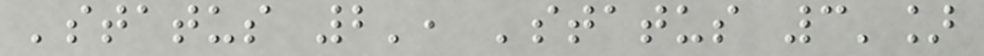'status 2', 'status 3']
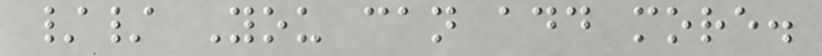// You can add more.
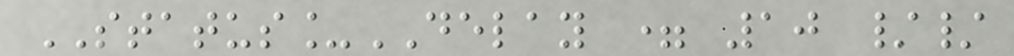STATUS_DELAY = 10 //
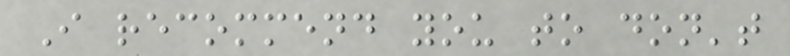I recommend you to don't
